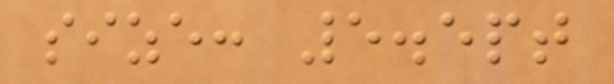size: 5.5pt
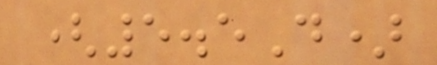(5.5D)
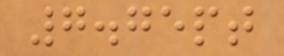7.75pt
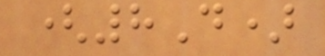(8D)
